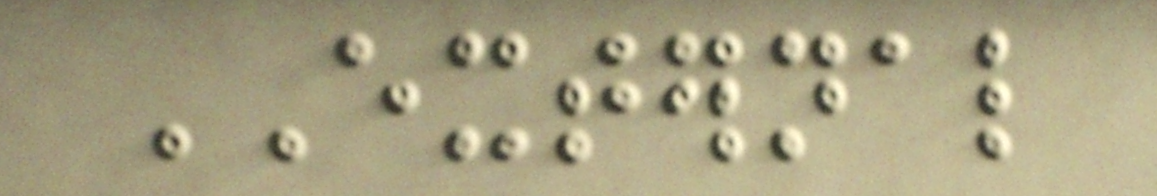EXTERNAL
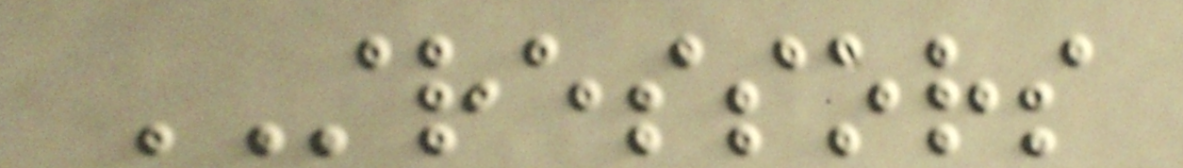STRESSORS
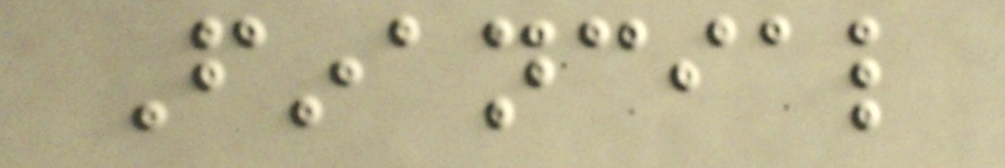Financial
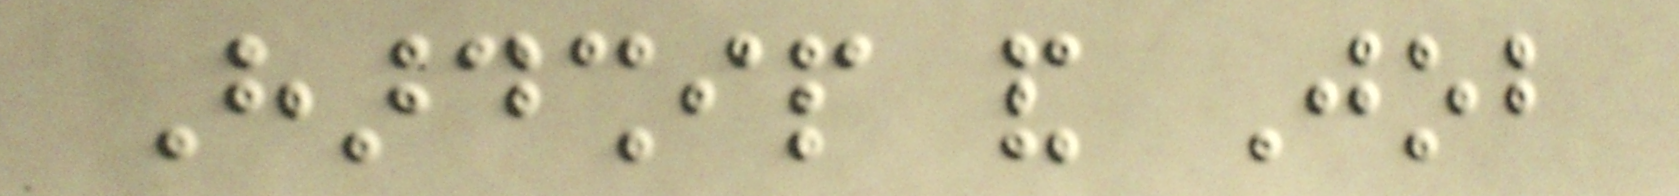Hardship and Job
